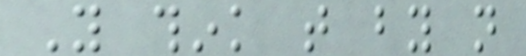You think that by not
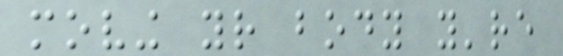moving your body you're
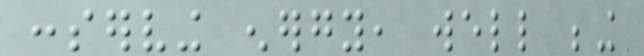conserving energy, well being
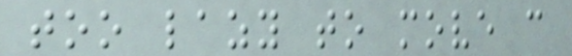too lazy to move can
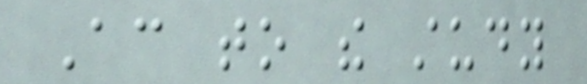According to the study
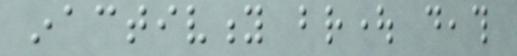inactivity brought death
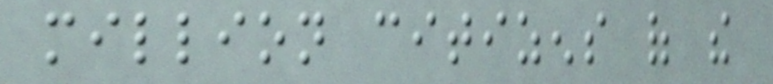million citizens of the
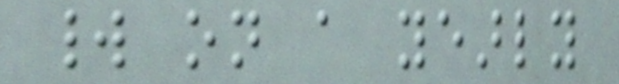world on a yearly
